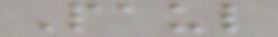Paul
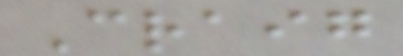Craig
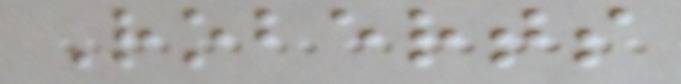Roberts
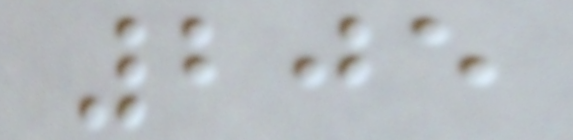205
